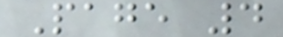Page 4
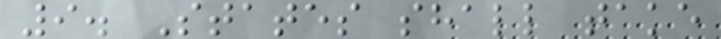9. States shall take
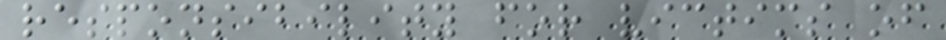responsibility for victims of
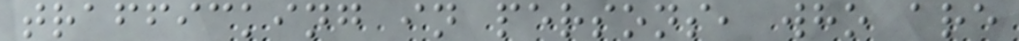trafficking in persons, who are
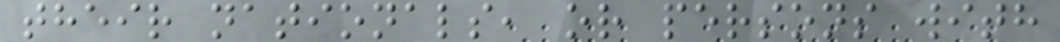their nationals, or persons with
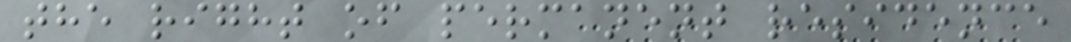the right of permanent residence
